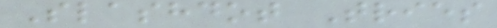Slashdot Tries
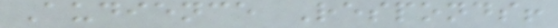Audience Responds!
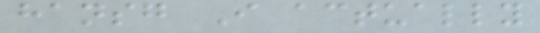hansg I actually
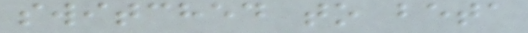switched to beta
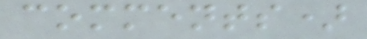comments)
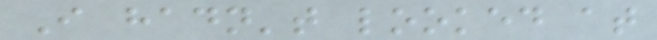I hadn't looked at
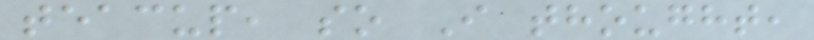teacup, so I thought,
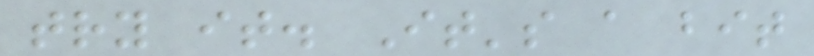try it. It's a bit
